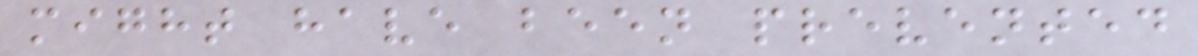might have been prevented
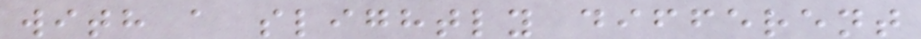with a slightly different
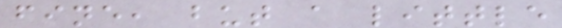fine, but a little
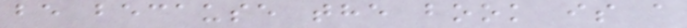be because the book is a
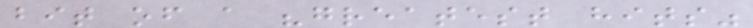bit of a "greatest hits"
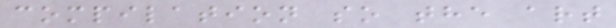compilation so the art
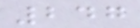247
